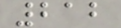212
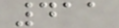411
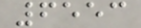6553
